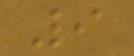9
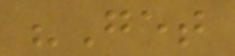"Get
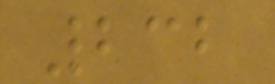232
